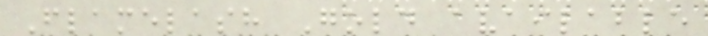Flamelash Gold available
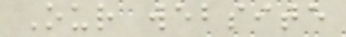Our website
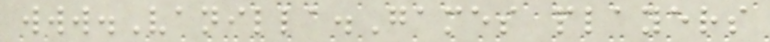www.Vanilla.Games players
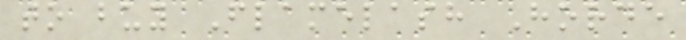to buy Flamelash Horde
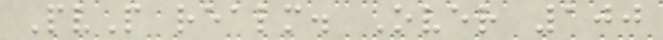PvP realm. Over 100
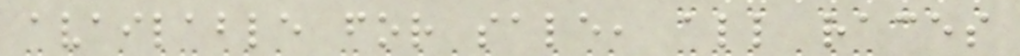available for sale, all races
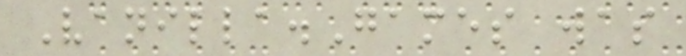Vanilla.Games was
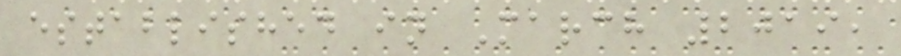established in March 2019,
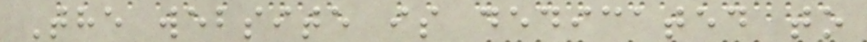The website is dedicated to
